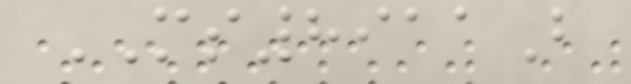MS8911B
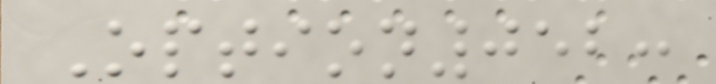Option052:
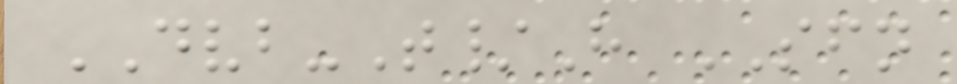DVB-T/H SFN
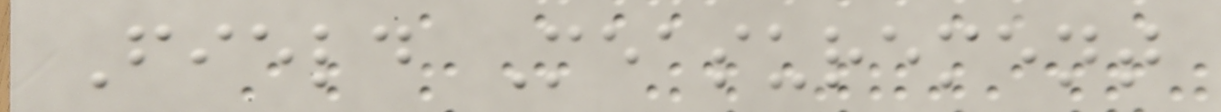Field Measurement
